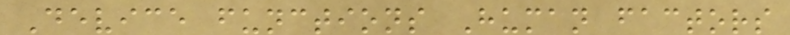Device functions Human factors
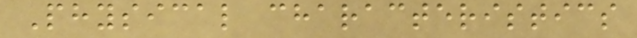Physical characteristics
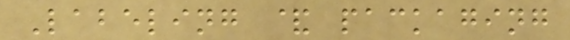Labeling & packaging
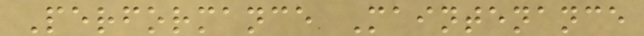Performance Maintenance
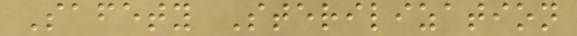Safety Sterilization
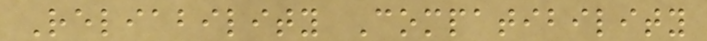Reliability Compatibility
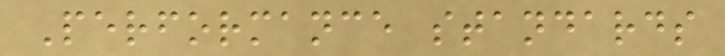Performance standards
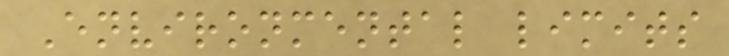Environmental limits
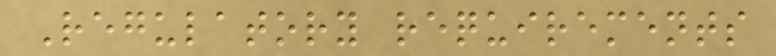Regulatory requirements
